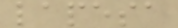lapesa
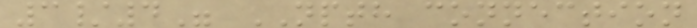3/4" NPTH connection
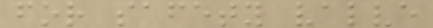for safety valve
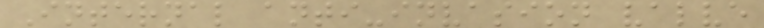Internal anti-invasion valve
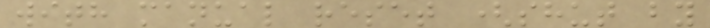with manual reset (shut by
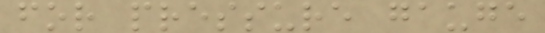for pressure gauge
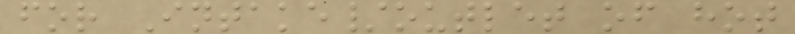for Intake/outlet of hot
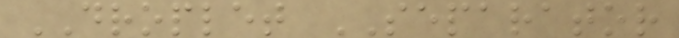DROPLET SEPARATOR
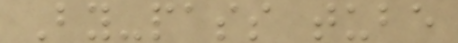By-pass tube
